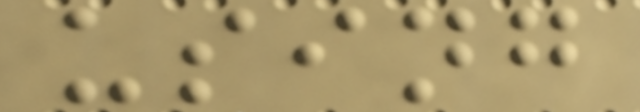using
